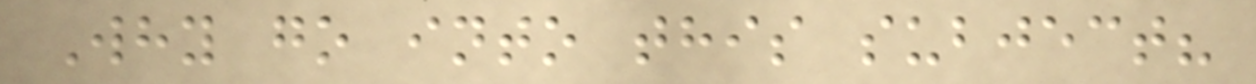Why go into this subject?
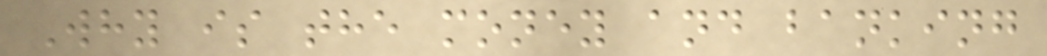Why is the money and banking
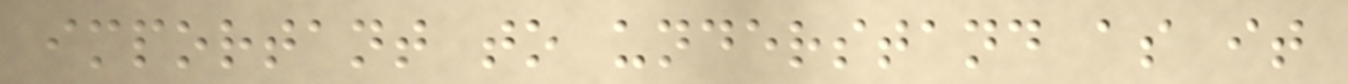important to understand as it
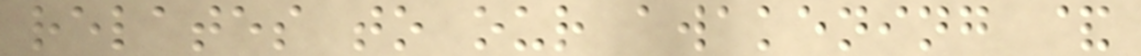relates to our awakening &
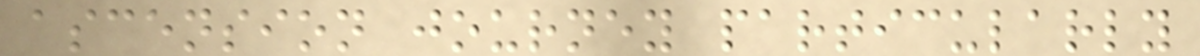ascension journey particularly
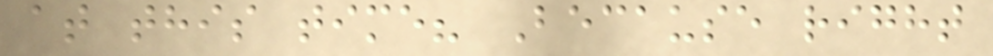at this time? Because right
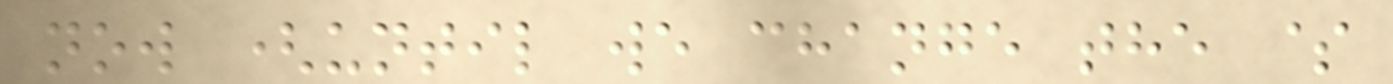now (until we change the $
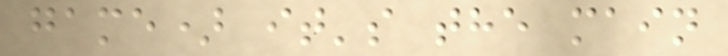game) it's the main
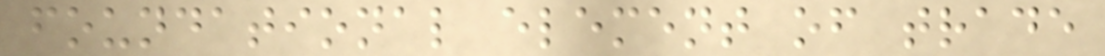foundational element of trade
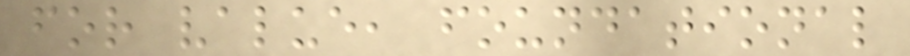for value, foundational
